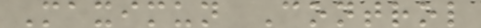Maximun Control
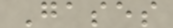Gases
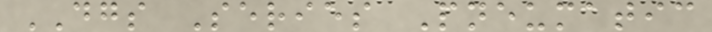DGS Series Pneumatic
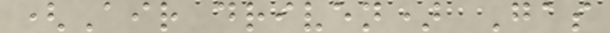(Air driven) Gas
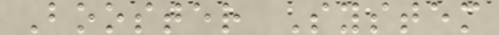Booster System
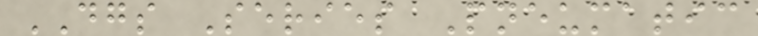DGS Series Pneumatic
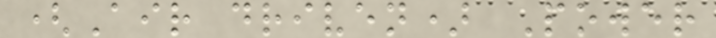(Air driven) Power
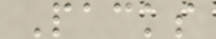Packs
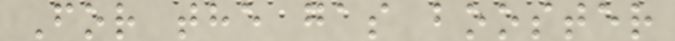For the gas booster
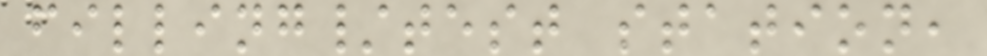filling/test station,
